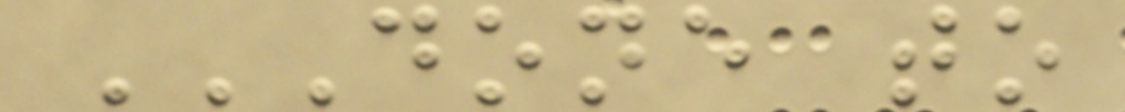DONE TO
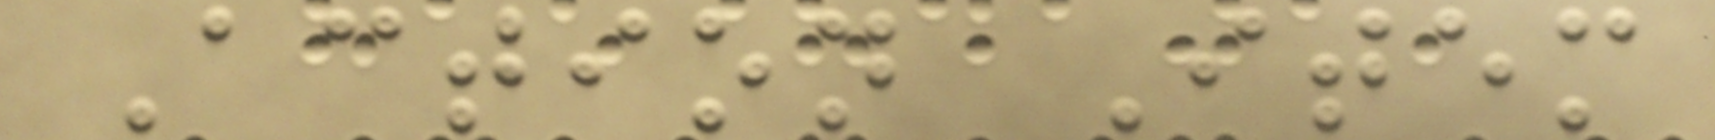Action Item
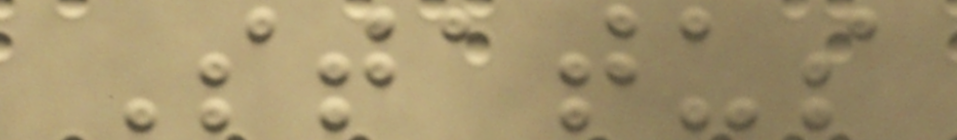Status
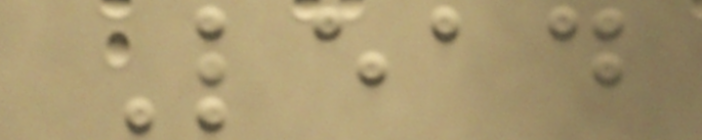Lead
